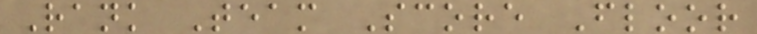Rank Team Score Floor
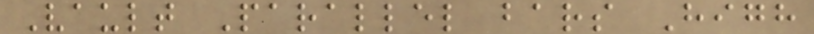Vault Parallel bars High
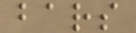bars
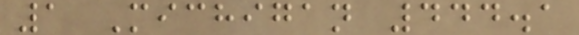1 Michigan 444.1
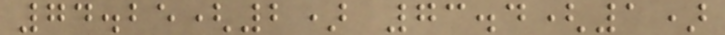74.25(2) 73.4(1)
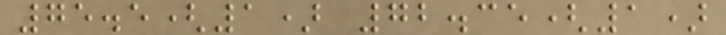75.5(1) 72.35(1)
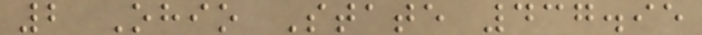2 Ohio State 437.95
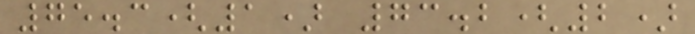75.3(1) 73.2(2)
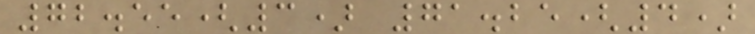72.55(3) 71.25(4)
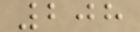208
